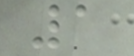1
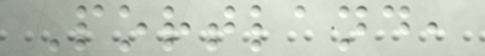Portland,
